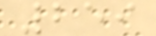259
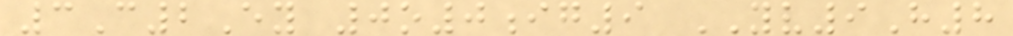3C2Ey 0o0ig9 YV9H8
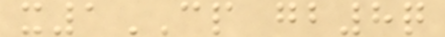x1CP gb8q
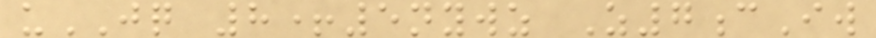uJQ 8+5nywz Z7cIw
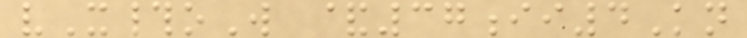vX#oW &37ii4Kn
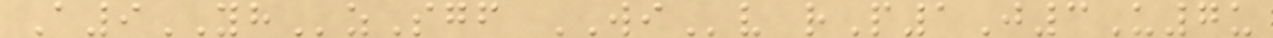A9YHzSgf WIv rP1J3U7u
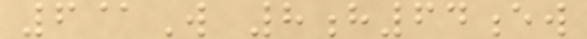6@W 8h64ew
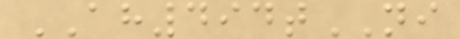AH494tNI
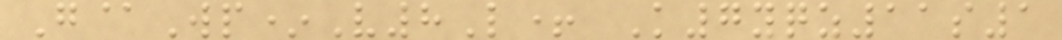G@Wp*V8L+ K7yqz11s1
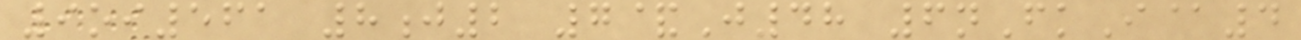9oi561 8j2 7&J48 6nFkI@4
